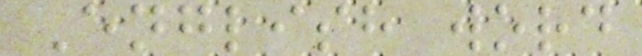English word
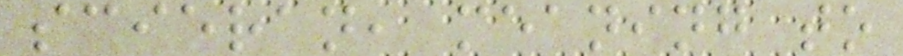scieran, meaning to
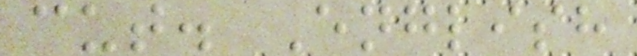cut. English
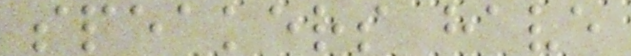speakers have
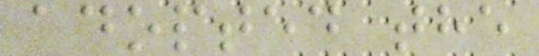adopted the
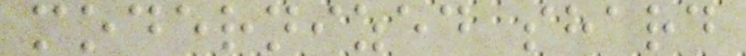modernized shard
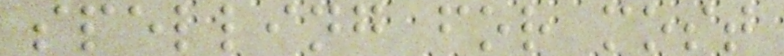spelling for most
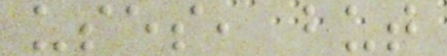uses, but
